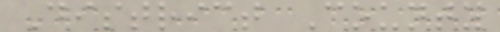District County
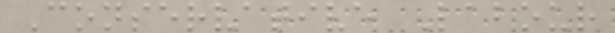Conservative Labour
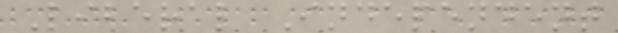Liberal Independent
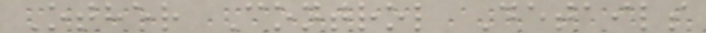Other Control Details
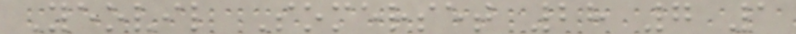Yeovil Somerset 28 7 1
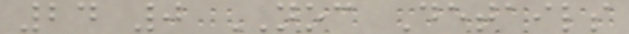24 0 NOC Details
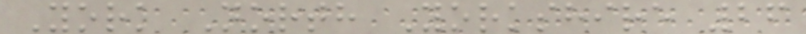York North Yorkshire 26
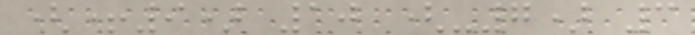(+9) 10 (-7) 3
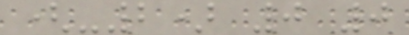(-2) 0 0
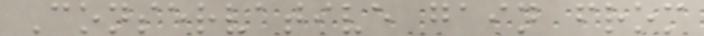Conservative gain from
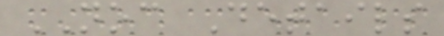NOC Details
